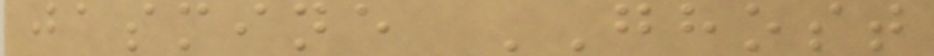jasmine GHOST
